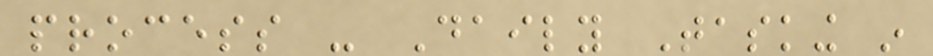process - Daily Tasking in
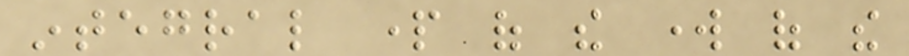integral part of the work of the
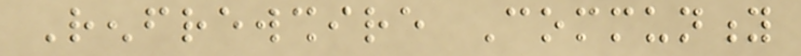Renfrewshire Community
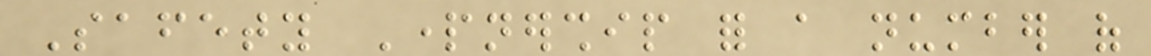Safety Partnership for a number of
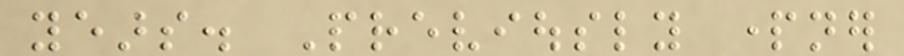years. Previously partner
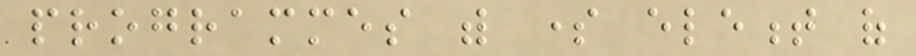programmes with some element of
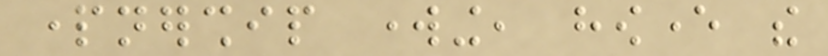partnership working, however the
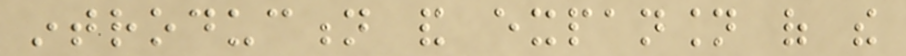introduction and expansion of the
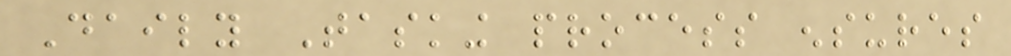Daily Tasking process ensures
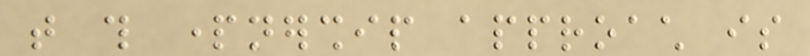that this partnership approach is
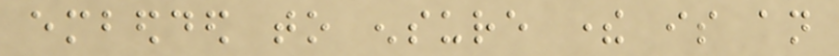embedded to ensure there is an
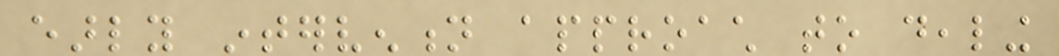early intervention approach to dealing
